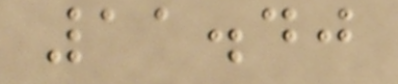11.40
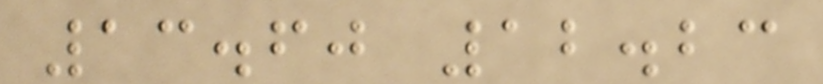13.60 12.23
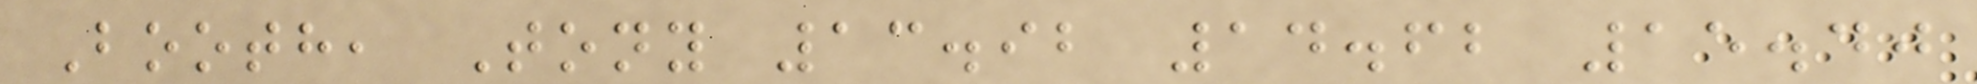Booth, Tony 13.92 14.62 15.40
